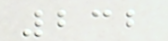232
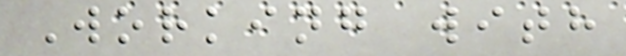Working with
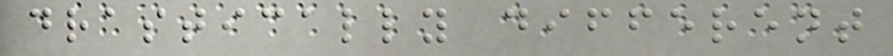drastically different
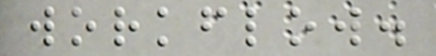workflow.
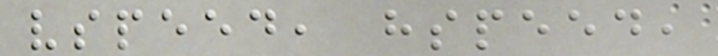vspeed, hspeed,
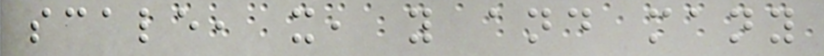scale, x, y and many
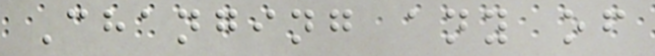Changing any of
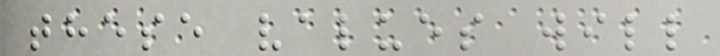these values will
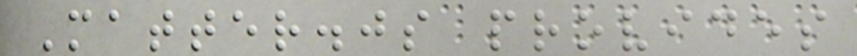Matter.js provides
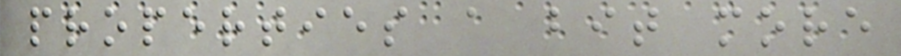properties a bit more
